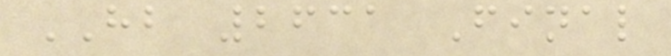HB 2631 Final
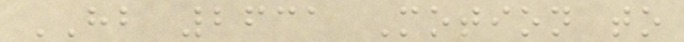HB 2631 Motion to
